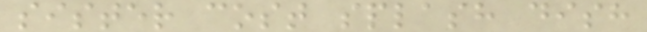sister cost splash dish
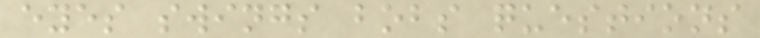eyes swings bobs questions
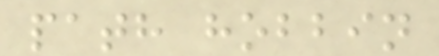path hobbin
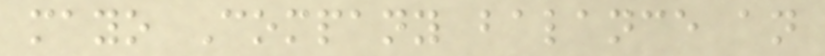mayo Company balance an
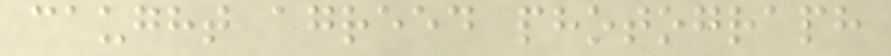caught agreed photograph
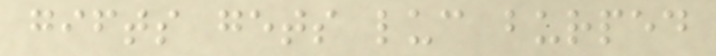gifts gets luc burped
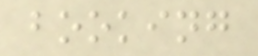booking
